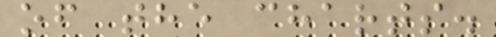of the charts.
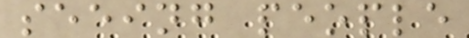seeing people
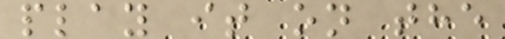play it on the
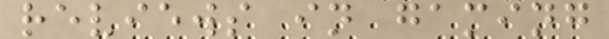reviews in gaming
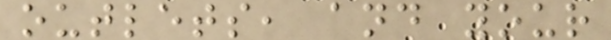outlets, and your
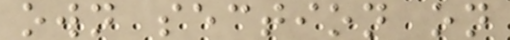own section on
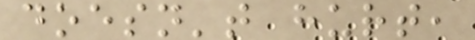doesn't hurt,
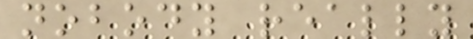nobody really
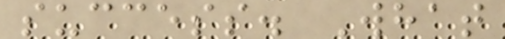success. What
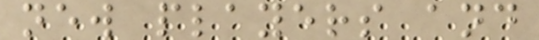new players and
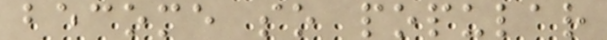become so popular
